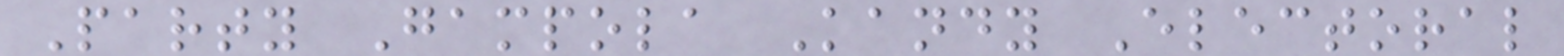Party Gampola Kandy Electoral
